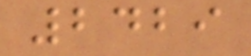2429
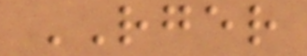RGER
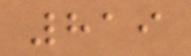819
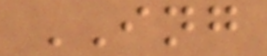ING
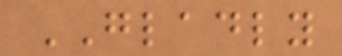GLADLY
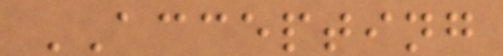ACCEPTING
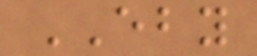EBY
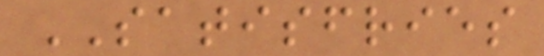SATISFRIES
